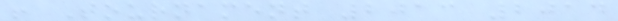! Tournament 2013 2014
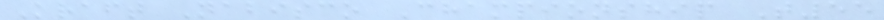Kraft Nabisco Championship T55
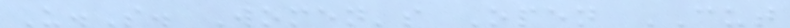U.S. Women's Open CUT
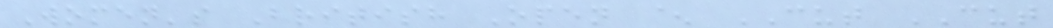Women's British Open ^ CUT CUT
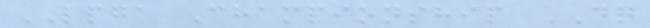LPGA Championship DQ
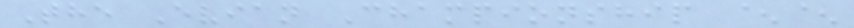The Evian Championship ^^
